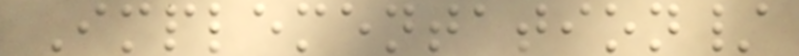Implementation/
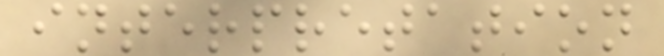interpretation
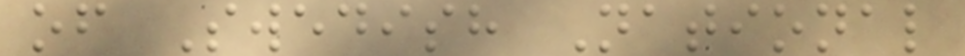of Swedish National
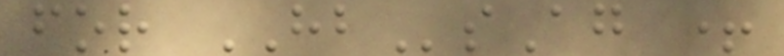for HBsAg +
